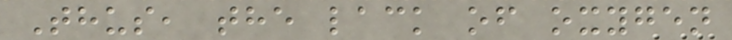Thus, the lack of oxygen
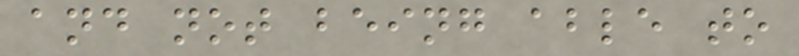and not being able to
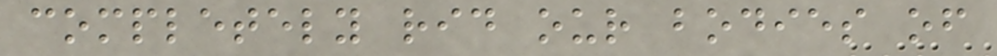completely rid our bodies of
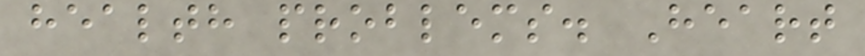health problems. Heart
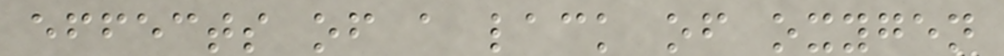effects of a lack of oxygen
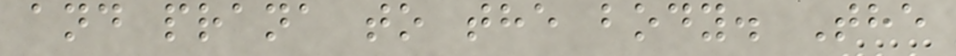and prana to the body. The
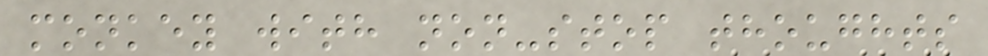monkey with non-stop thoughts
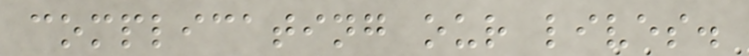complicating our lives.
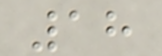18
